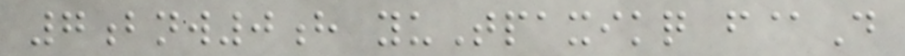7bnw0h yuTpaxikq f@D
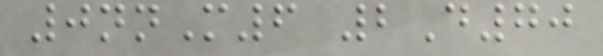0nnM6 2D70
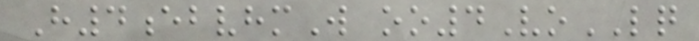H4ebvhmW oo4VoLQ
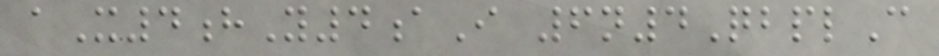aX4hY4aI 6n4QbplC
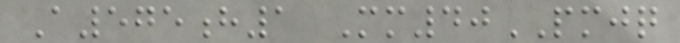A575h1 Mm40PMJQ
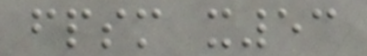fpsm x53
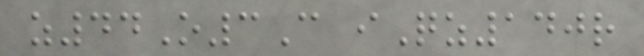z44O3C iQz140r
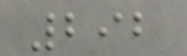292
